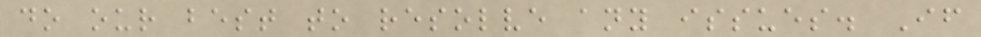do our best to resolve any issues. If
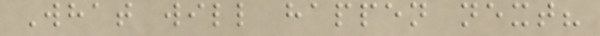What will happen next?
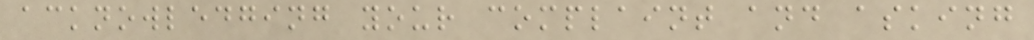acknowledging your complaint and asking
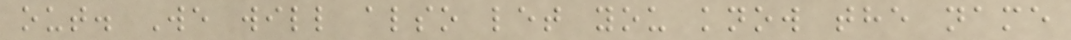out. We will also let you know the name
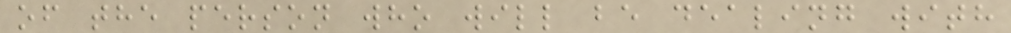of the person who will be dealing with
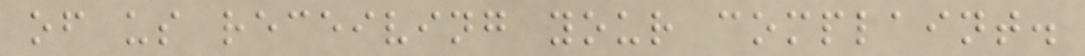of us receiving your complaint.
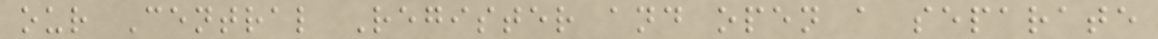our Central Register and open a separate
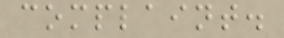complaint.
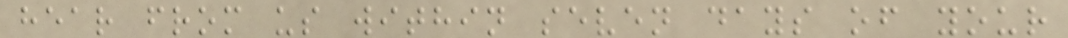hear from us within seven days of your
